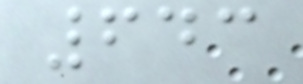643
